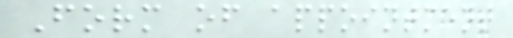Form of appointment
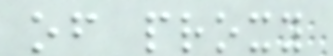of proxy
